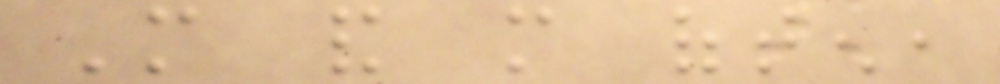More and more often,
